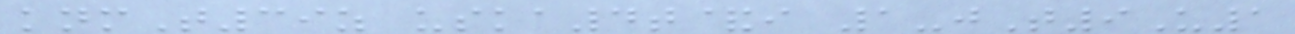knmT39z uska4t&i 1-jT9U1
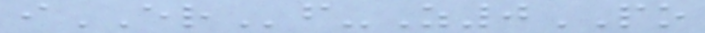iERf-Z0PO
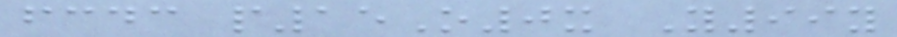fcdc p15O0x Y99y
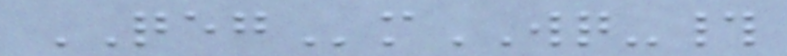QEGmWQ-#
